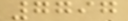7797
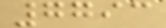7793
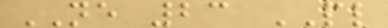NE 23 PL
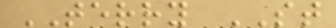TERRY ST
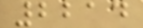2214
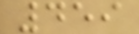459
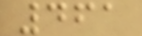461
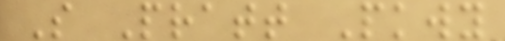S Pratt Pkwy
